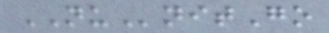NUnitGo
